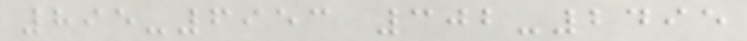895-6953 302-2495
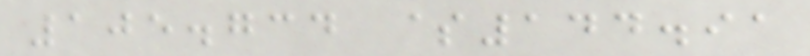105.734 $144.91
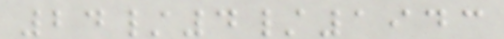24/4/1943
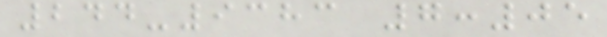244-9383 7:05
